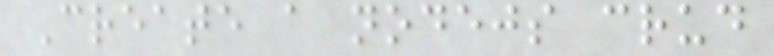Create a nodejs crud
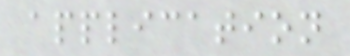application
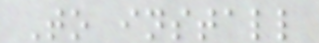To install
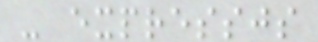- expressjs
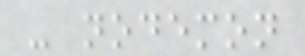- nodemon
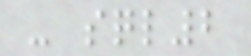- sql2
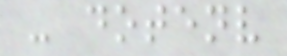- dotenv
